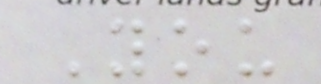You
